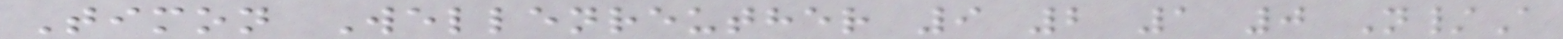Timon Wellenreuther 9 2 1 0 N/A
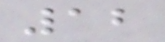12
